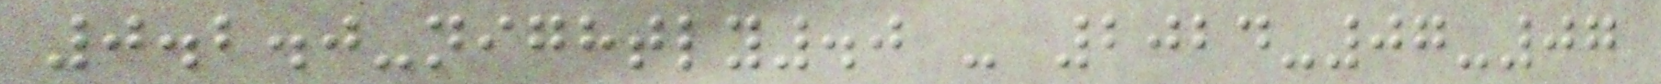0.2.0-nightly.0 - 2024-07-07
